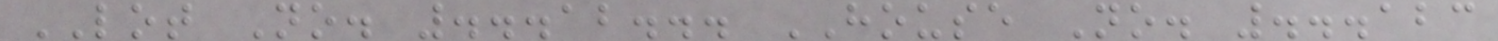LOT No. ...12... HOUSE No. ...123
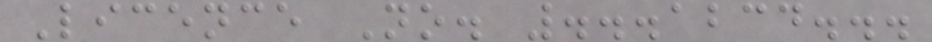Licence No. ...1234...
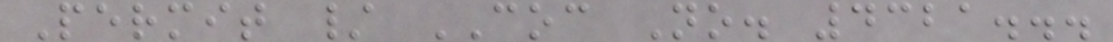Permit / COC No. 4321...
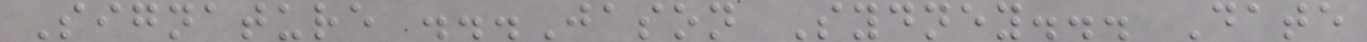Signature ...Jason Sydney... Date
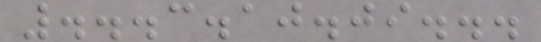...3.10.09...
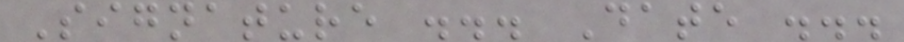Signature ... Date ...
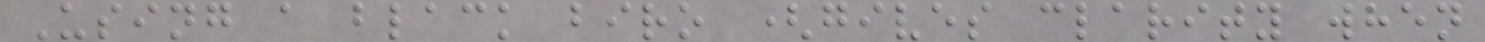Using a black biro (gives clarity when
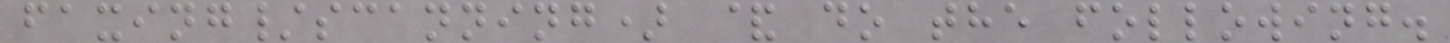faxing/scanning) & do the following.
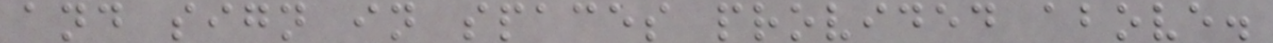and sign in spaces provided above.
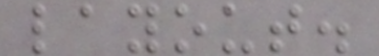layout.
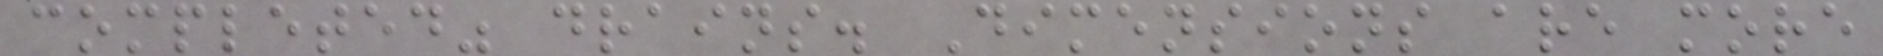completed" drains. Dimensions are more
